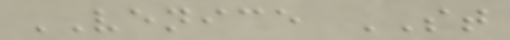VENICE ST
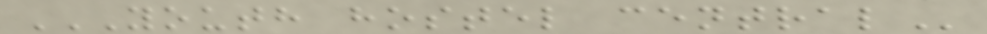YOUTH HOSTEL CENTRAL
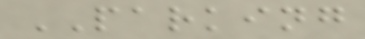PARKING
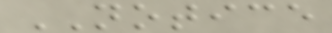NOTICE
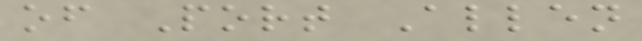of Port Allen
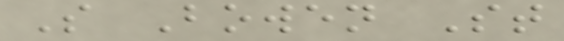S Bowen St
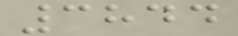3844
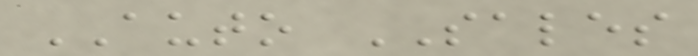AUTO SALES
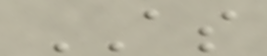AS
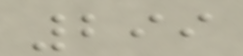299
